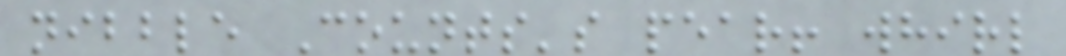nibble Counts's pear! whirl
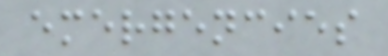emergencies
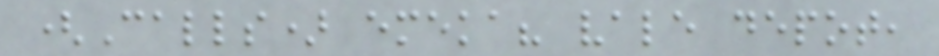(Calls) emeka? vale depot,
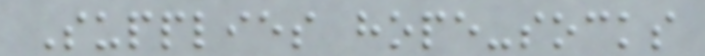Supplies hope-socks
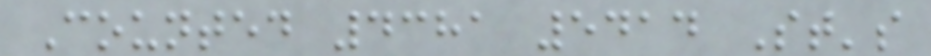Counted 4381 5414 St's
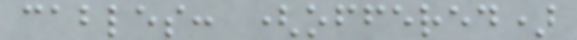cables: (offered)
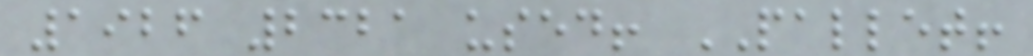1926 2321 used! PALLET!
